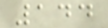144
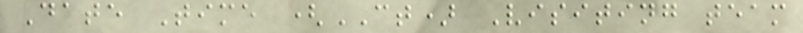Date Time (CT) Visiting team
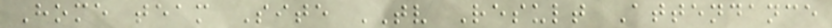Home team Site TV Result Attendance
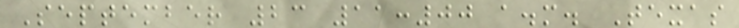September 23 11:00 a.m. Texas
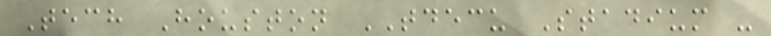Tech Houston TDECU Stadium -
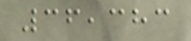36,383
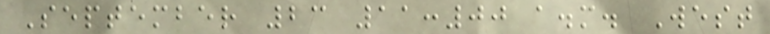September 23 11:00 a.m. West
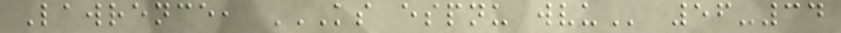Lawrence, KS ESPNU WVU 56-34
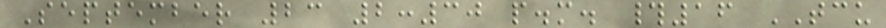September 23 2:30 p.m. #16 TCU
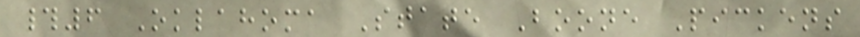#6 Oklahoma State Boone Pickens
